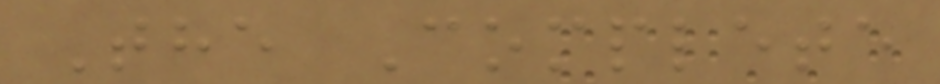The Complete
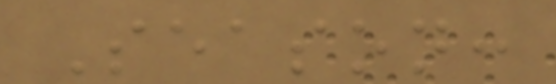Season:
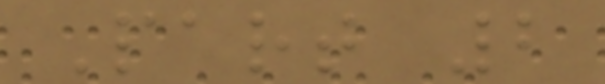Part 2
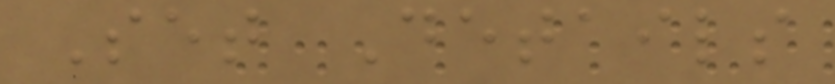Set Details
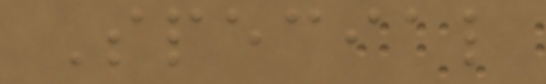Special
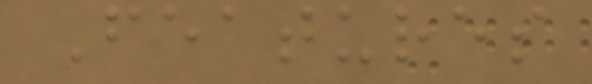Features
